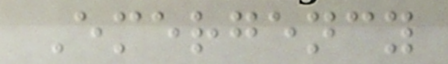Emergency
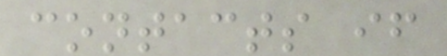contacts if
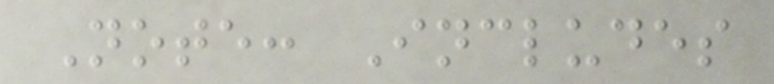Note: Includes
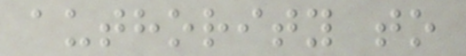authority to
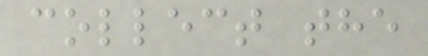collect the
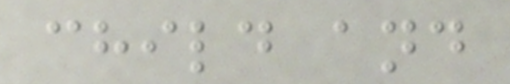child and
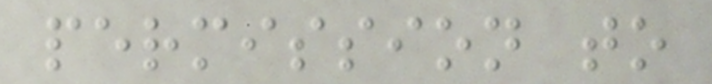permission to
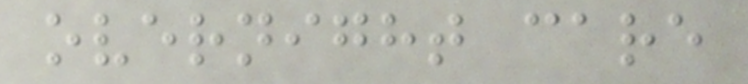overnight care
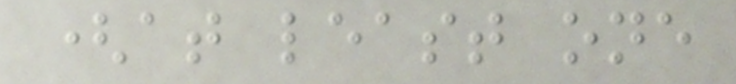(at least one
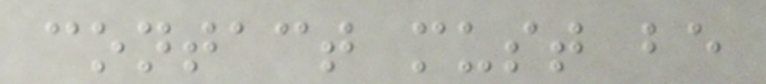contact must be
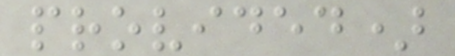provided)
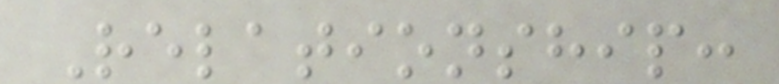Relationship:
